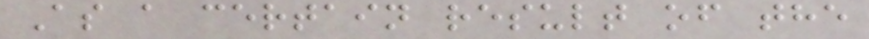As a certain result of the
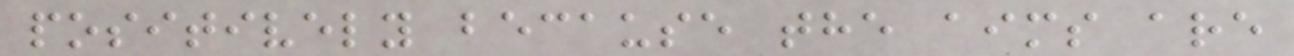positively because the aims are
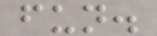fun.
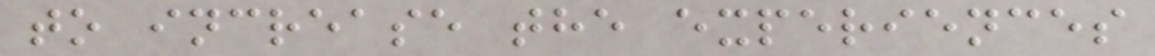to increase the experiences
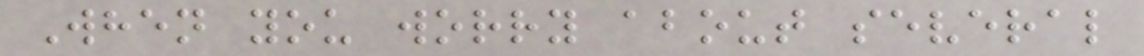When you worry about several
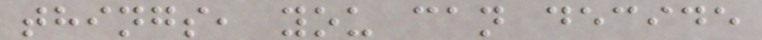things, you can decide
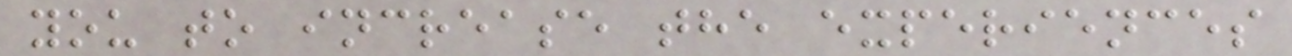you to increase the experiences
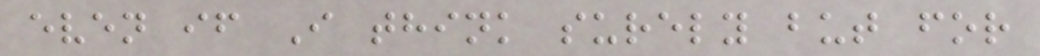even if I think surely but for
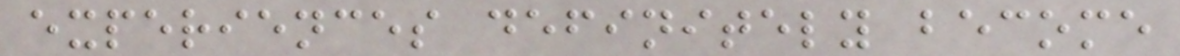experiences definitely become
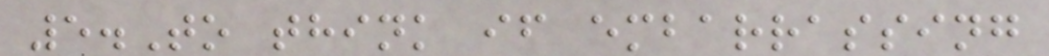5.To think if embarrassing
